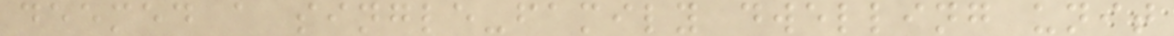deemed a single-family dwelling unit
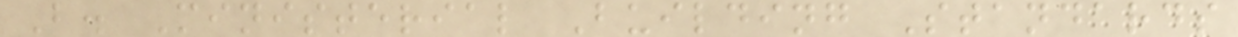B. Ministerial Building Standards
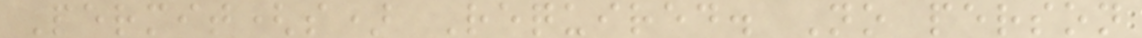Permit(s) Required. No person
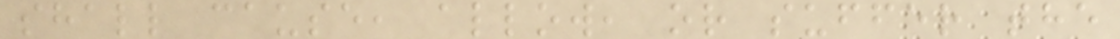shall cause, allow, or suffer the
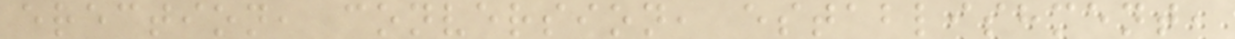erection, conversion, establishment,
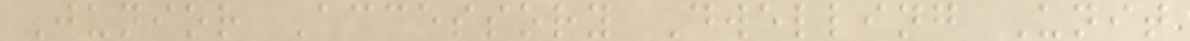Junior Accessory Dwelling Unit
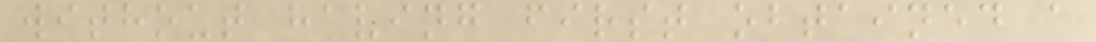without having first obtained a
